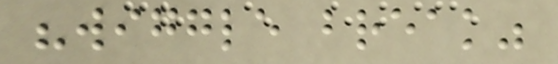"wiggle break"
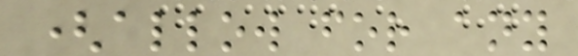(allow for any
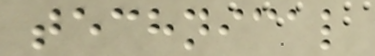technical
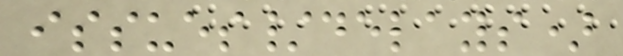issues/delays)
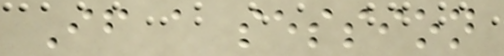If a session
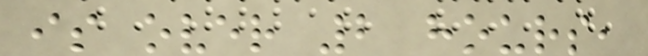is over 2 hours,
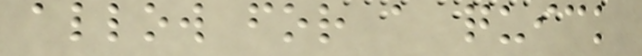allow for a quick
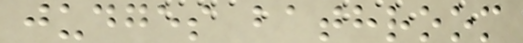judges bathroom
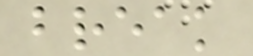break
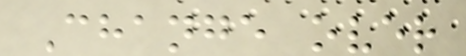Change over
